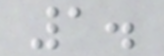1.
